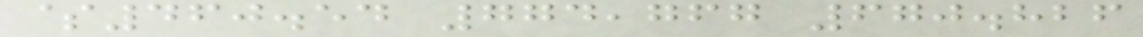$460.54 774,767 670.826
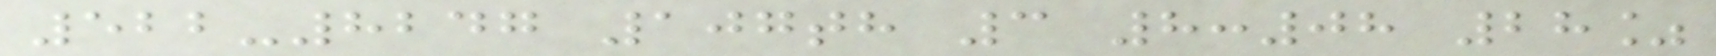522-8247 107th 3 8:08 28%
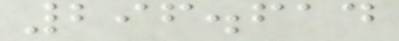296.614
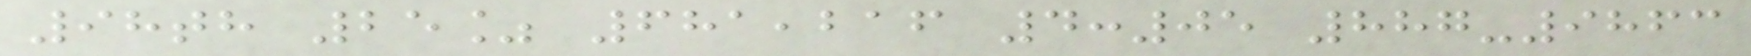98th 25% 681,216 4:05 887-9863
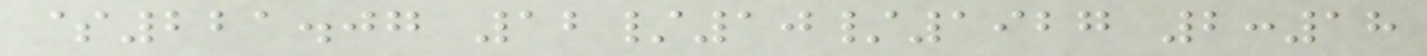$221.07 12/10/1927 2:18
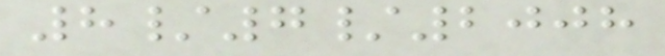8/7/2008
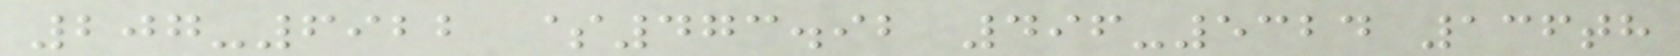207-6922 $473.92 496-5324 136th
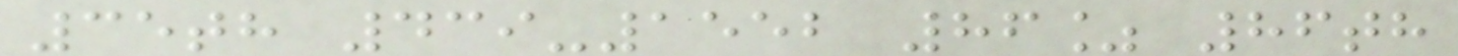35th 439-1552 86% 86th
